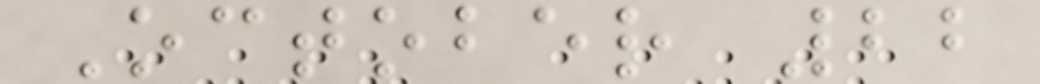October 22
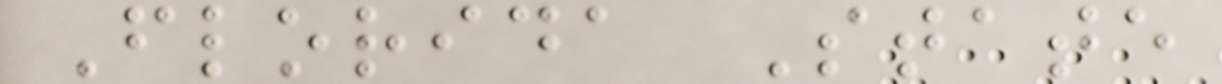Florida State
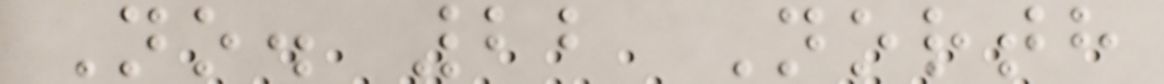No. 22 North
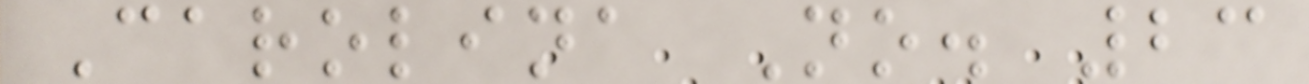Carolina No. 23
